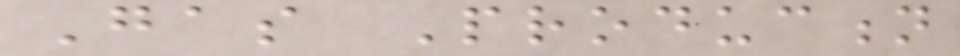Gas Production
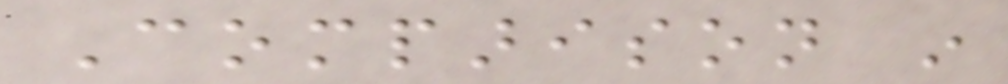Comparison in
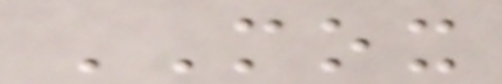MOX
